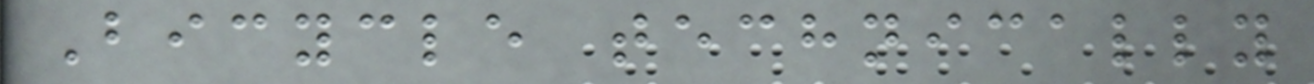Bicycle technically
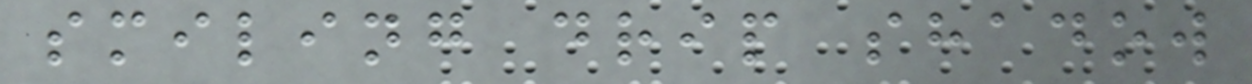smiling drip shadow
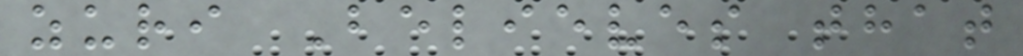zuri Believes that
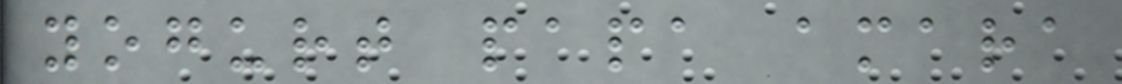yogurt papa amara
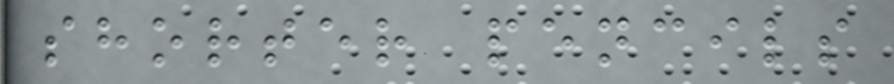shorter pencils
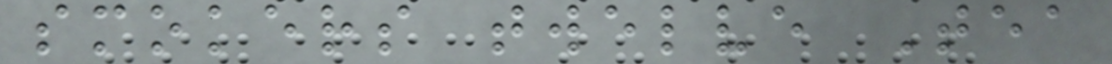smokers twelve Tea
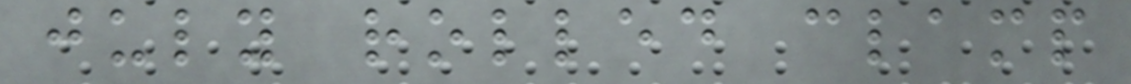july rolled clamp
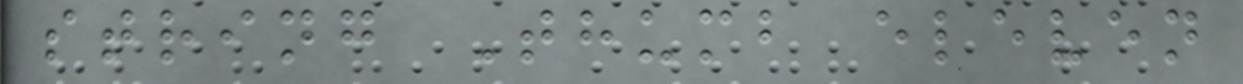string Thumb eleven
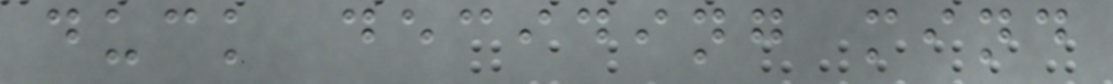duck deciding mind
